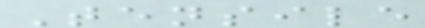Tensile
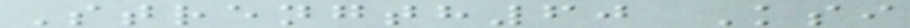Strength60 Ksi
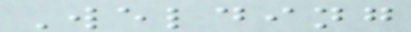Welding
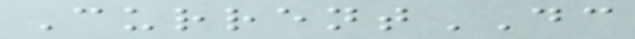CurrentDC
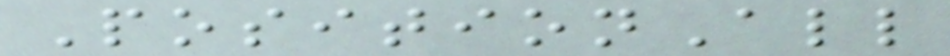PositionAll
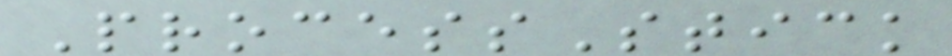ProcessStick
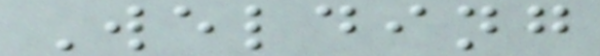Welding
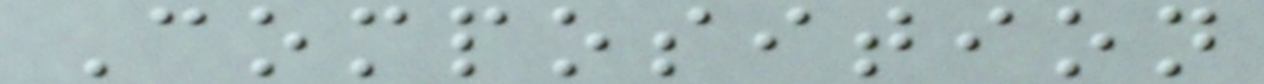Composition
